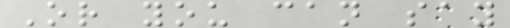Or you can say
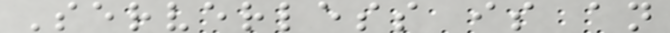Serverless is an
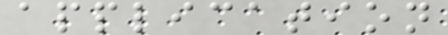application
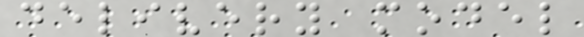delivery model
